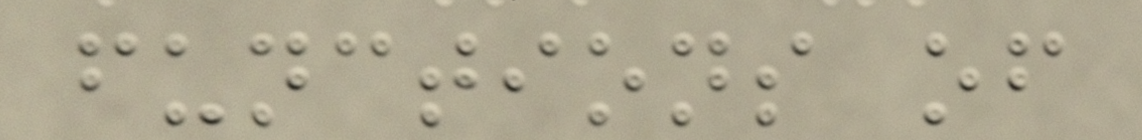functions of
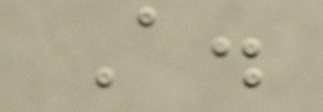A.
